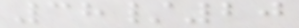38/20
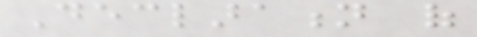Declaration of
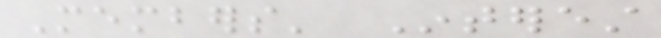Members' Interest
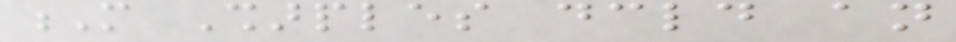M Sharples declared an
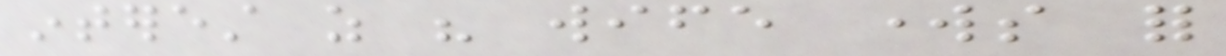interest as his wife works for
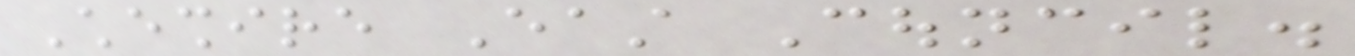Cheshire East Council.
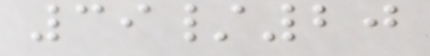39/20
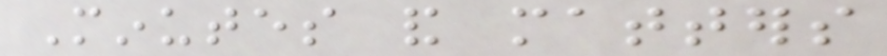Minutes and matters
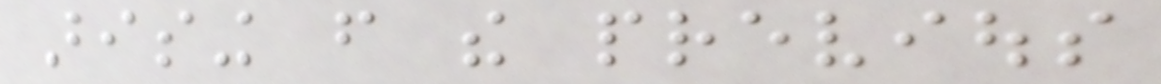arising from the previous
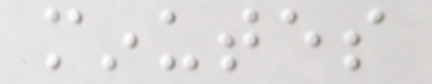minutes
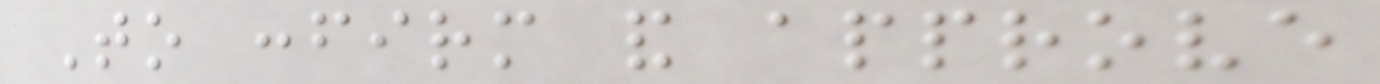To confirm and approve
